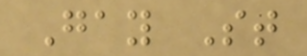Gay St
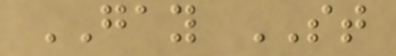GAY ST
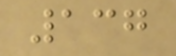137
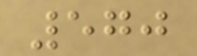570
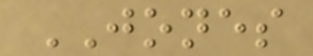JONES
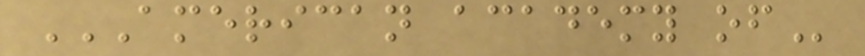AMERICAN ACADEMY OF
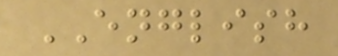ENGLISH
